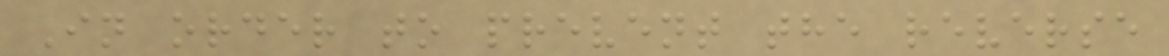In order to prevent the reverse
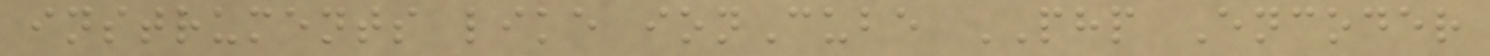instruments like ionCube PHP Encoder
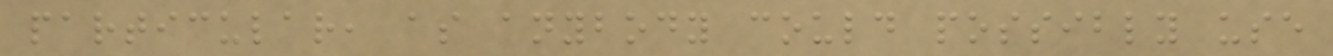particular, as anybody could possibly use
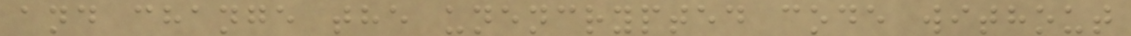and change the unencrypted code without
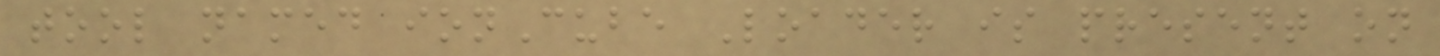tool named ionCube Loader is present on
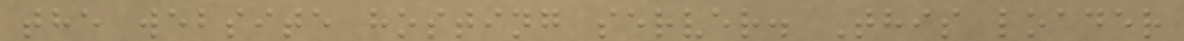the website hosting server. This loader
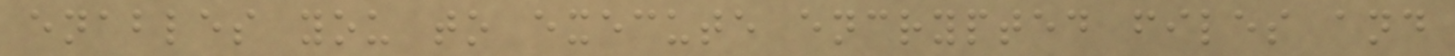enables you to execute encrypted files and
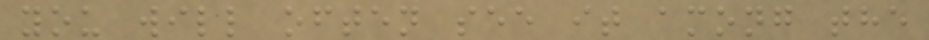you will often see it among the
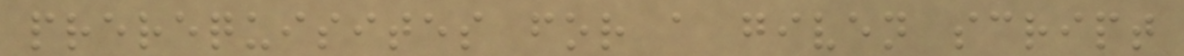prerequisites for a given script
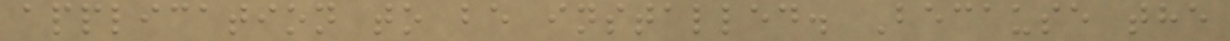application to be installed. Because the
